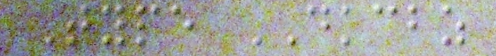Type DKCBZ
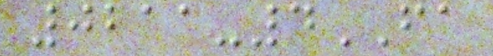0211-4FA
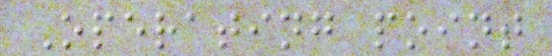Operating point
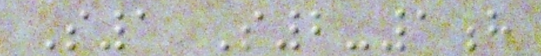S1 S2-1h
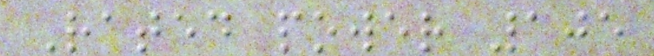Rated power 105
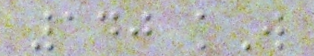140 kW
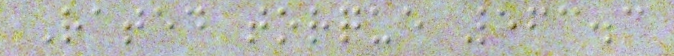Rated torque 563.3
